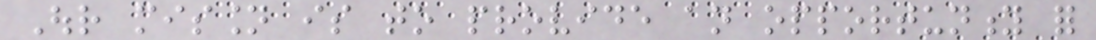Our mission is to provide an opportunity for
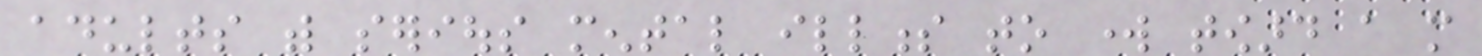adults with serious mental illness to work toward a more
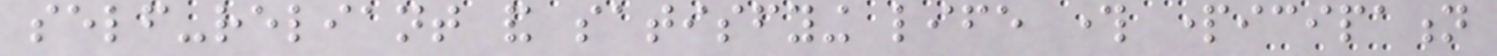self-reliant and satisfying life through participation
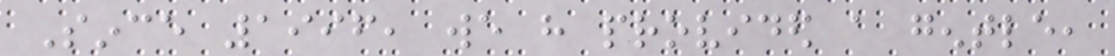Since 1996, we have provided a gentle,
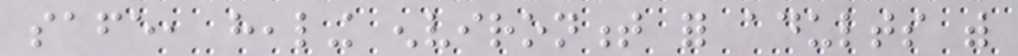safe, healing environment for adults with
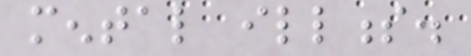mental illness.
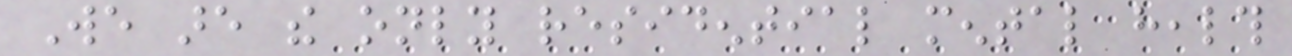We are the only residential mental health
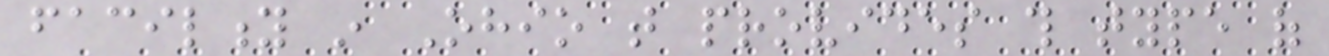facility in Ohio that provides this type of
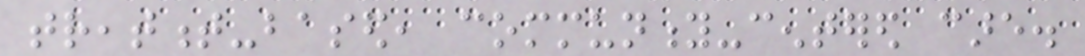treatment-based, community-centered care.
